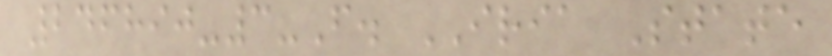246890-3-F. IRIA State
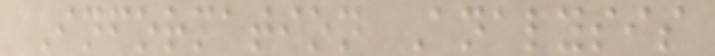Information Analysis
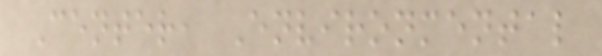Center, Environmental
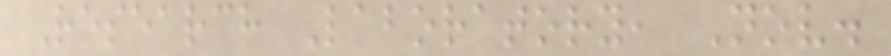Research Laboratory, Nov.
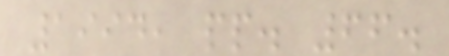1994, pp. 66.
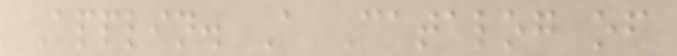Applin. A Catalog of
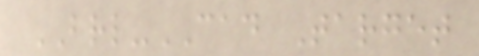BRL-CAD Target
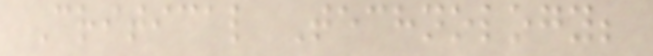Critical Technology;
